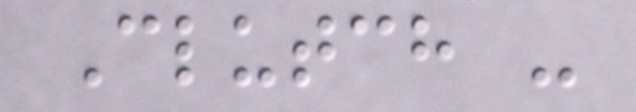Clutch -
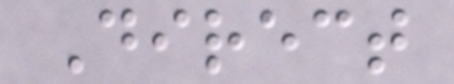Direct
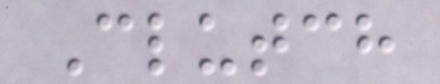Clutch
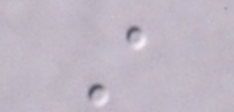A
